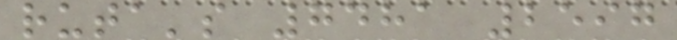ruta's 7481 2597
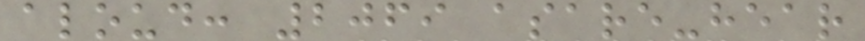aloud: 2069 asare-hear
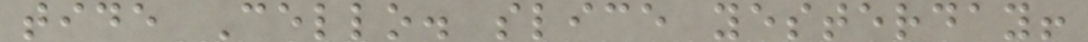tide Cello. slice yesterday!
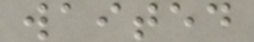waited
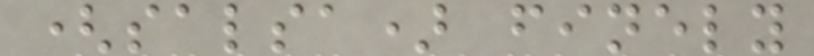(salsa) finely
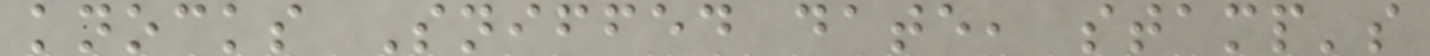knocks Sniffed date, stamp's
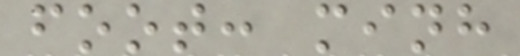foot: minh
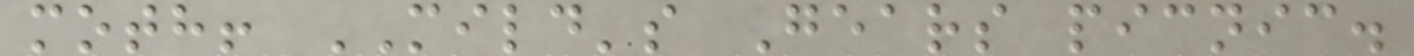moth! MILD's Gears picnic.
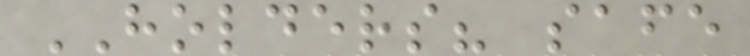HOLDERS? safe
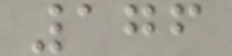176
